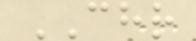CHR
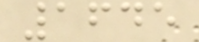1645
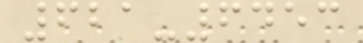621-6453
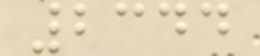2344
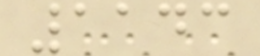1143
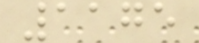1175
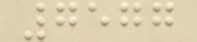7577
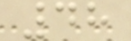48
